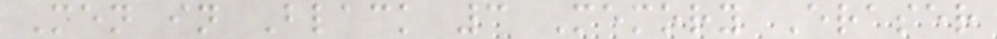Men in Black 3 Memory Eraser
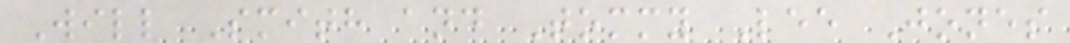Will Smith and Tommy Lee Jones
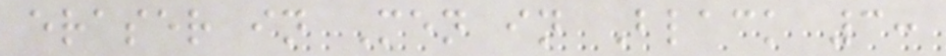eraser in Men in Black 3:
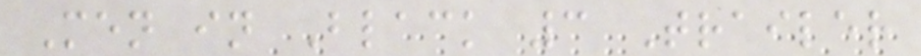Men in Black 3 Trailer
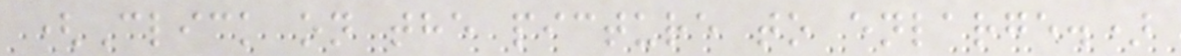(Click on the picture to enlarge.)
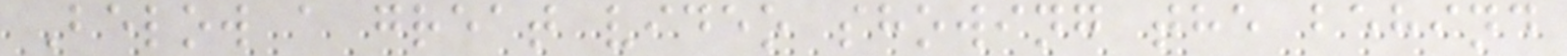Below a great video showing the behind
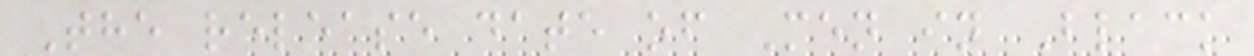The release date of Men in Black
